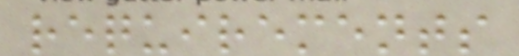requirements
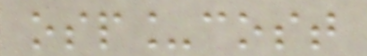osp_cost
